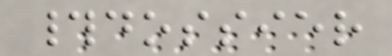#dossier
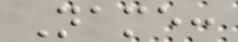Name:
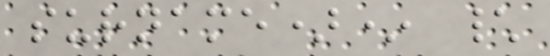surname)* \
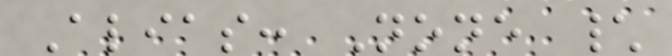Alias: None \
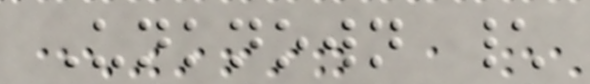Unknown \
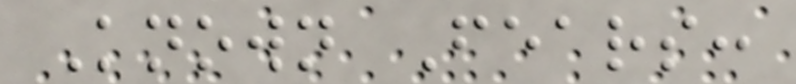Known Fears:
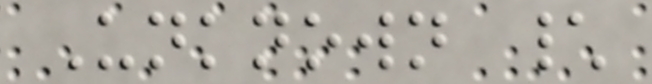Unknown \
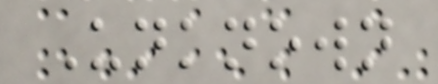Unknown
